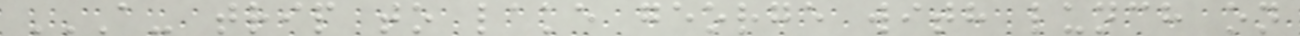A- TRIP TO LAKE GEORGE WITH LUNCH ON
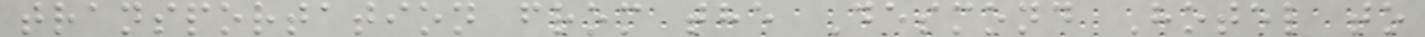transportation from the Desmond Hotel to
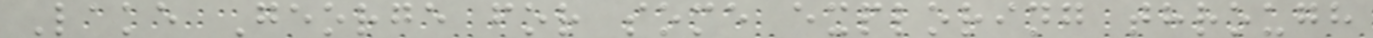Lake George for some exploring through
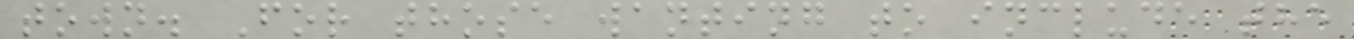town. For those wanting to include the
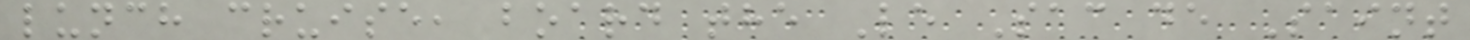lunch cruise, board the Le Sac de Saint
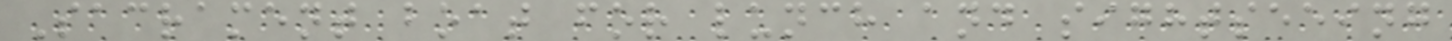Sacrament boat for lunch and sightseeing
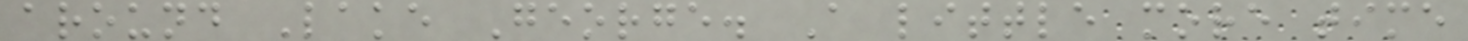around Lake George. A little more time
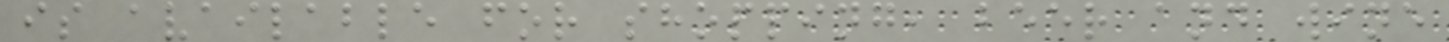is available for shopping, beer and wine
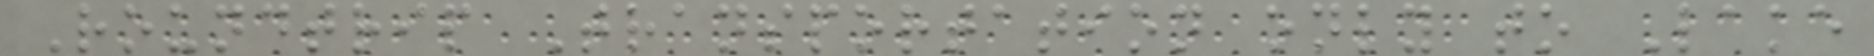Roundtrip Transportation only to Lake
